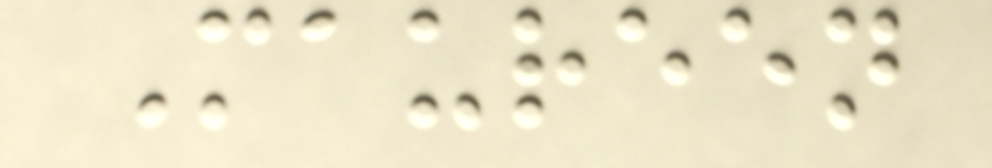Maureen
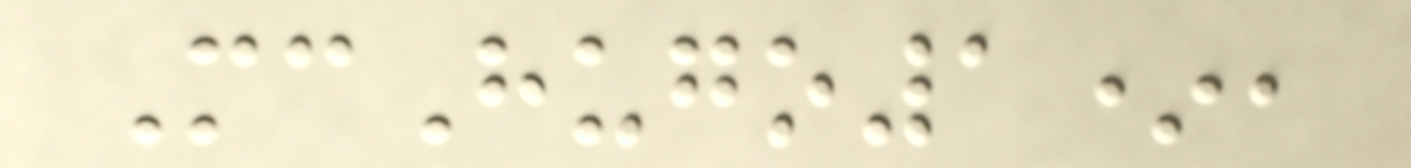McHugo1*,
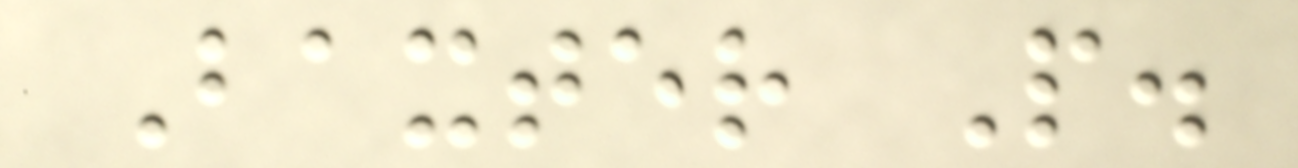Baxter P.
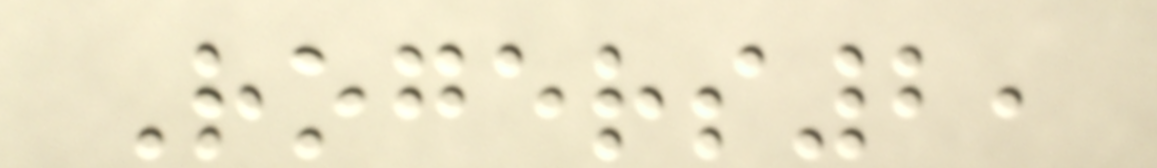Rogers2,
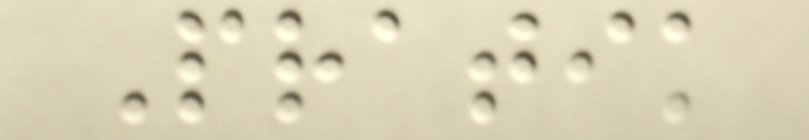Pratik
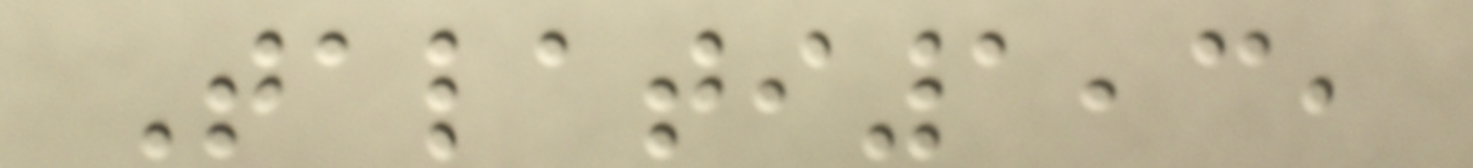Talati1,3,
